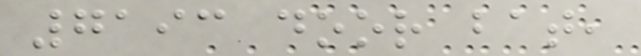7193 door bat,
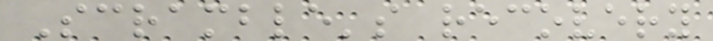Scramble's recovery
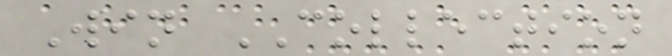Win COLLECTION
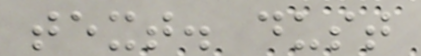text. dust
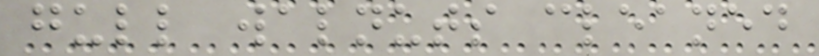gull walnuts cleaned
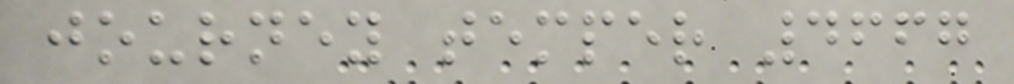journey temper 4667
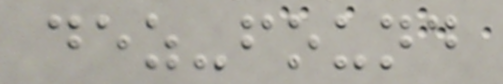dez-found
